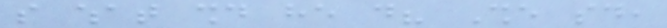so what should he do? She said,
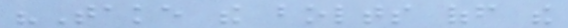"Take the bolts off the
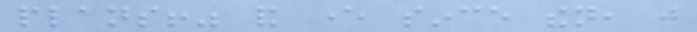plans!" and ever since then, just
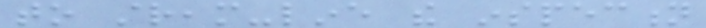to stream-line the inspection
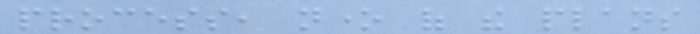process, none of the plans
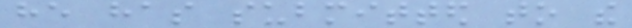he has submitted to the
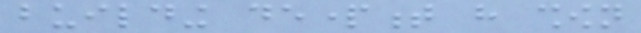building department have shown
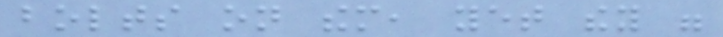bolts on them, yet they were
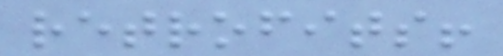retrofits!
